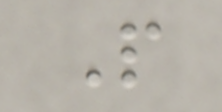P
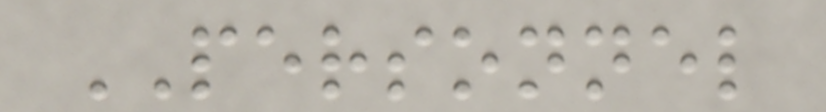PERSONNEL
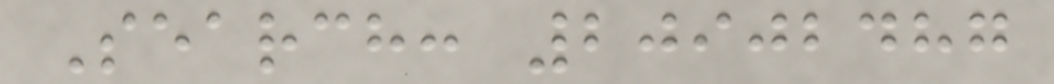Search: 20902487
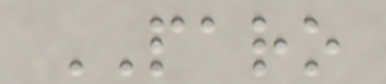PARO
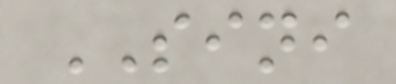SINI
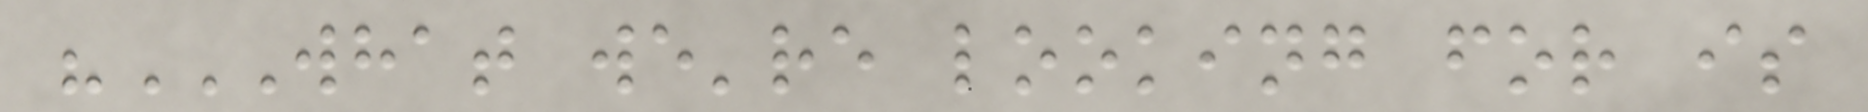"WHAT WE'RE LOOKING FOR IS
